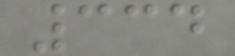334
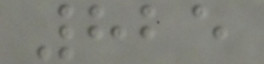825
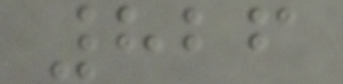826
